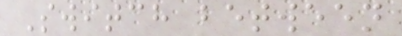Switch between
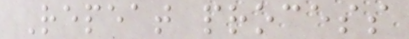Repeat process
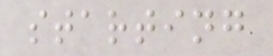starting
